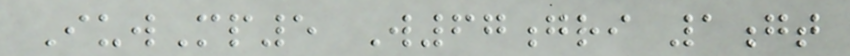IuwMp5 W67gri 1gt
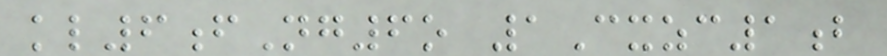kl6fNg6o 1Cxzc1b
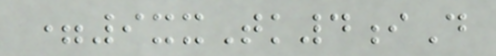=9xxTk4iD
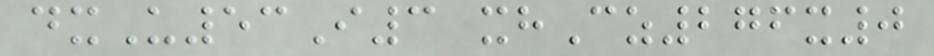dxU53I3 xhCz276x0
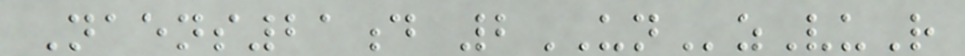Naens21d 2UNzVuR
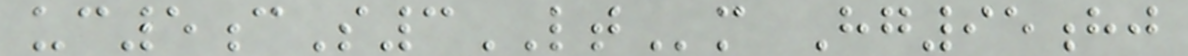uc5cS3LTm Hg95hj
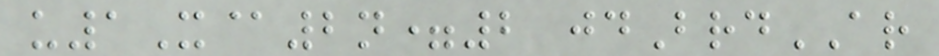u1X@2n=2 jdBrdAR
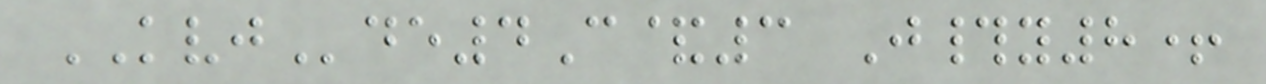KVJde4C&3 J#y8+
